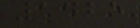1425
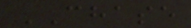CHASE
